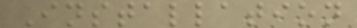Installation
